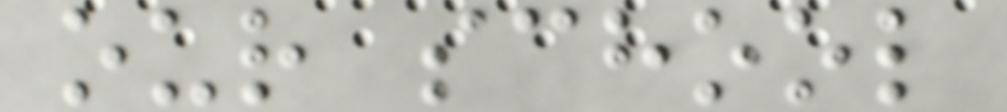our school
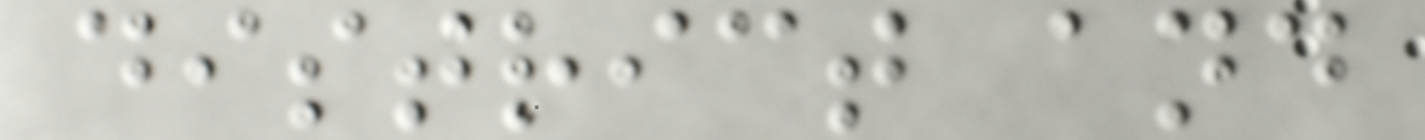district and
